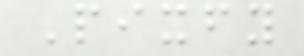Pixfy
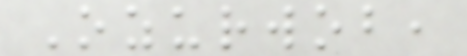Ozurwob,
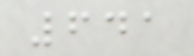641
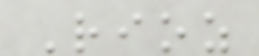Rioz
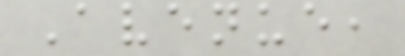Avenue,
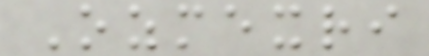Ozmexri
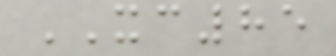XC85
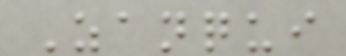Zanqui
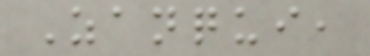Zanqui,
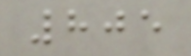805
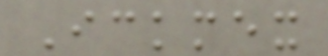Ickmex
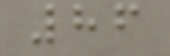86
